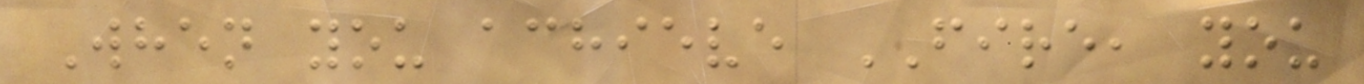When you achieve FIRE, you
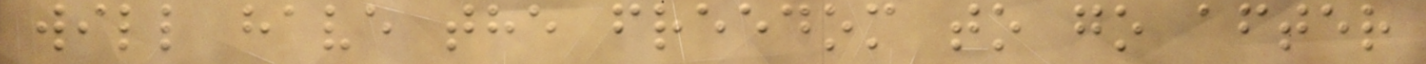will have the freedom to go after
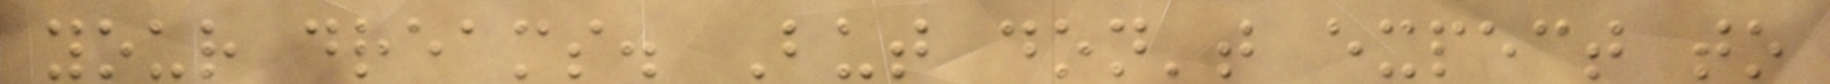your dreams. But don't expect to
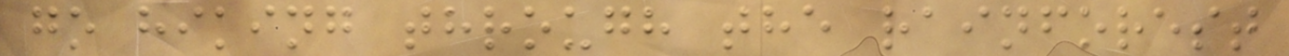go hiking through the rainforest
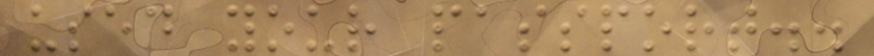used your passport..
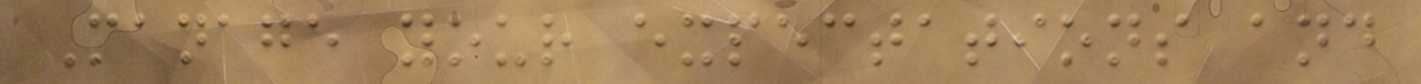Manage your expectations and
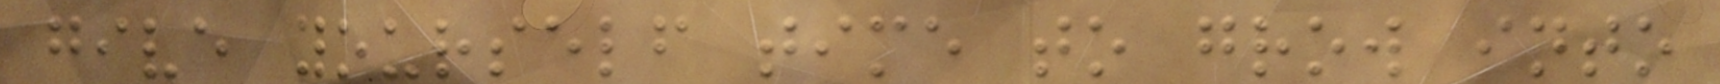give yourself time to grow into
